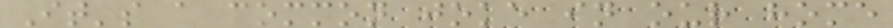It's a common joke in our home
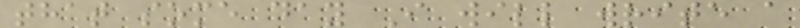that some day I will write a
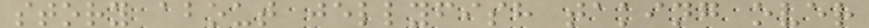story about jellyfish taking over
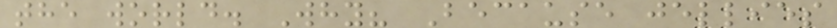the world. Why? Because jellies
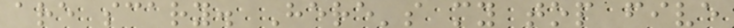are scary. Here's my top five
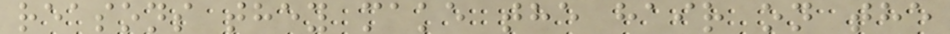reasons they make the hair on the
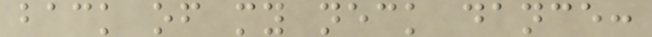back of my neck dance:
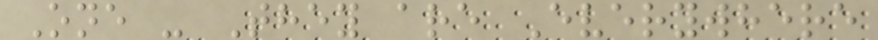One - They are Everywhere
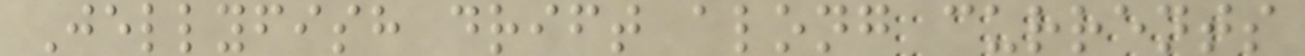Jellyfish drift along currents
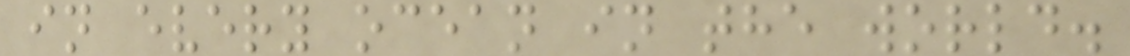in every ocean in the world.
